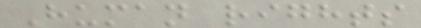Human rights
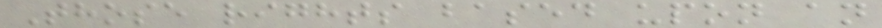Those rights based upon an
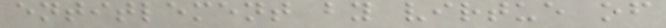entitlement by virtue of
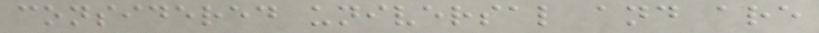considered universal and are
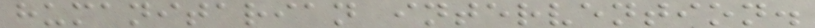humanitarian intervention.
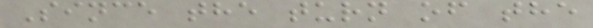Since the turn of the
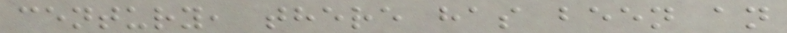century, there has been an
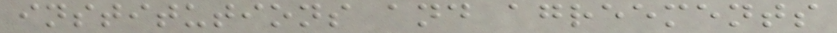institutions and agreements
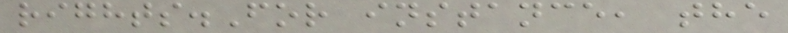rights.For instance, the
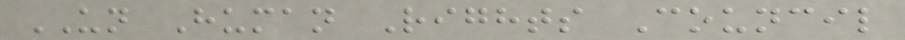UN Human Rights Council
